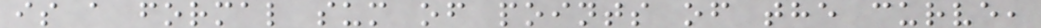is a formal sum of points of the curve,
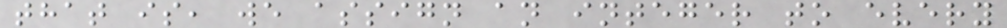that is, we assign an integer to every
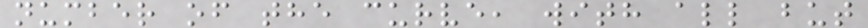number of the curve, with all but
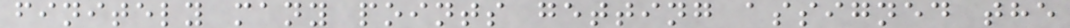finitely many points getting assigned the
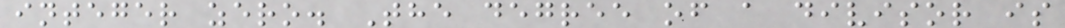integer zero. The degree of a divisor is
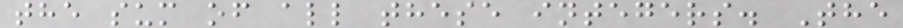the sum of all these integers. The
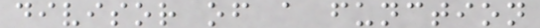divisor of a function
